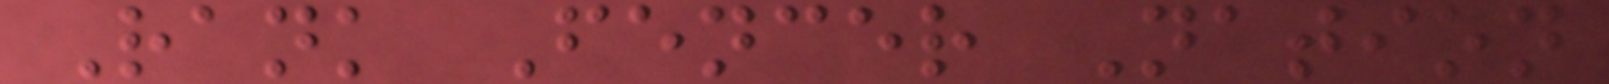Rank Fencer Nation
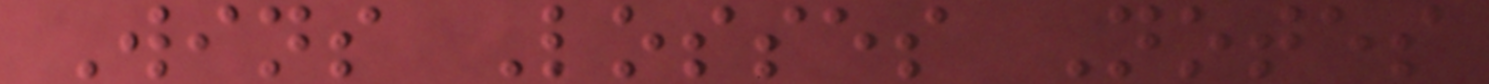Wins Losses Notes
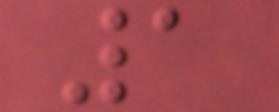1
